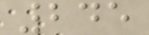245
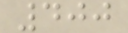400
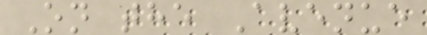On the Avenue
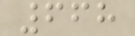668
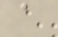a
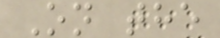On the
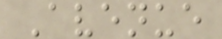Avenue
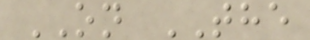ON THE
